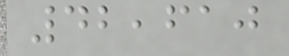42,610
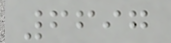6697
